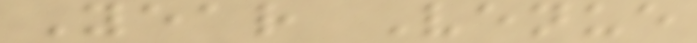Year Venue
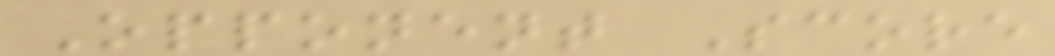Opponent Score
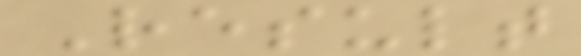Result
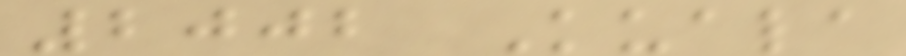2002 Kuala
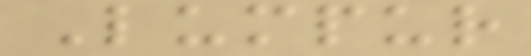Lumpur
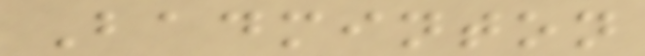Badminton
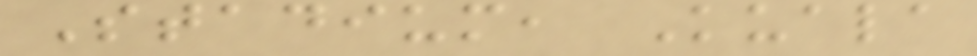Stadium, Kuala
